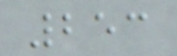253
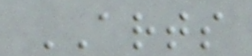ARTS
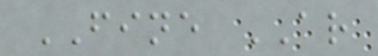FINE AR
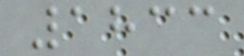1833
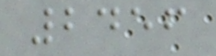2456
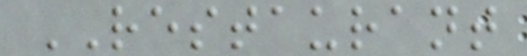RESTAURANT
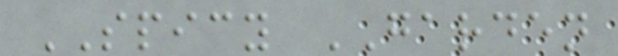SPICY GARDEN
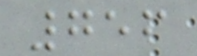756
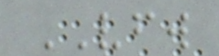VFW
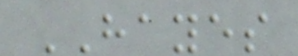HAYES
